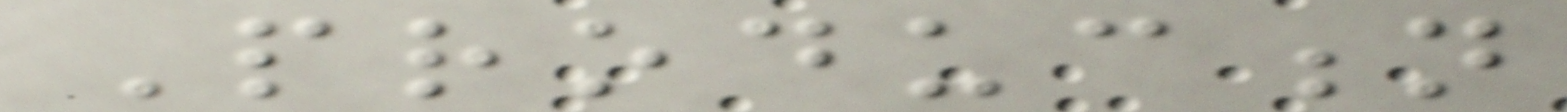Production
